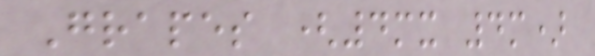Grapes (4mx 4m)
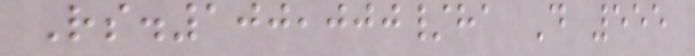Rs.100,000/ha Do 555
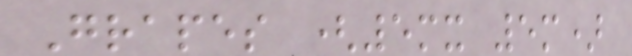Grapes (5mx 5m)
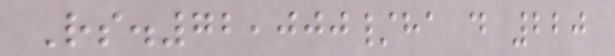Rs.72,000/ha do 220
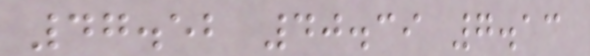47.52 40.39 7.13
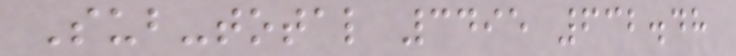Sub-total 3495 632.48
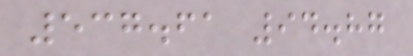537.61 94.87
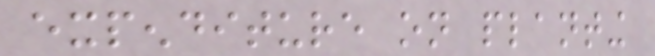expenditure on planting
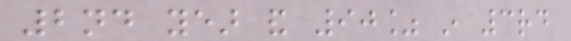2nd year and 90% in 3rd
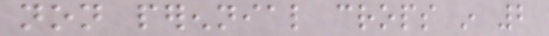non perennial crops in 2
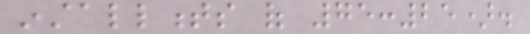installments of 75:25).
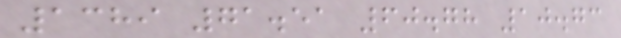1389 71.51 60.78 10.73
